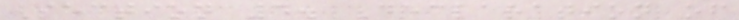Section 4. Declaration of
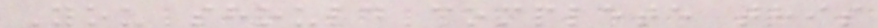You should complete this
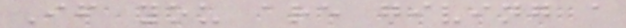If you are giving a
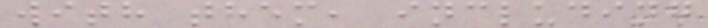with them, including
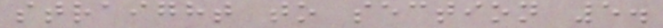straight to section 5.
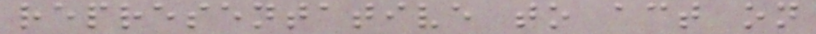representative to act on
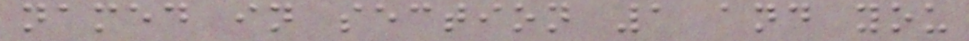named in section 1 and you
